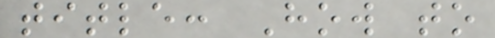title: How to
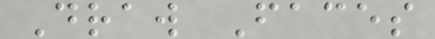Draw Faces
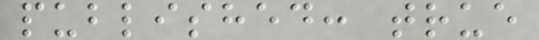published: true
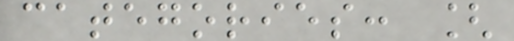categories: [
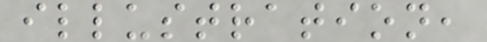illustration,
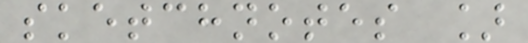sketchnotes ]
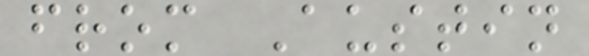from Austin
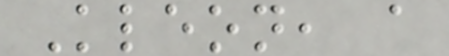Kleon, a
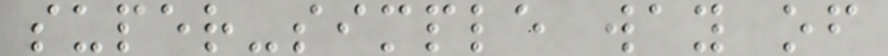super-simple way of
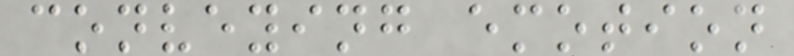conveying emotion
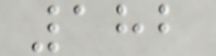182
